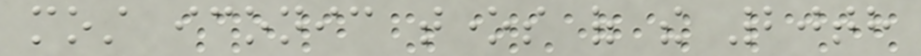most iconic tones of the 20th
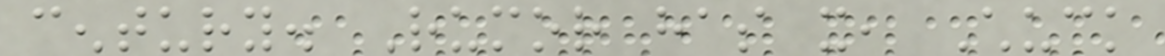century. Rumor has it, Chuck
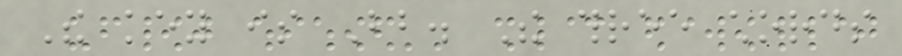The key is Bb. The three chords
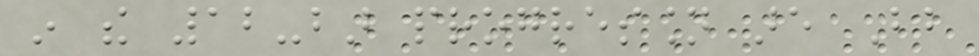in the 12-bar progression are Bb
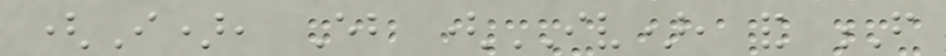(I), Eb (IV), and F
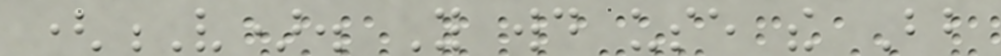(V). You would use the Bb
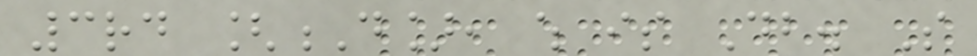3rd [D], which is Db. So
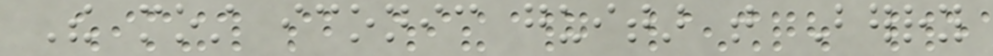The most iconic guitar that Berry
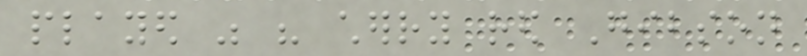played was his cherry red Gibson
